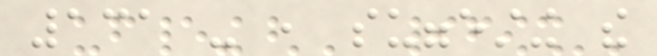131 - , suggesting the
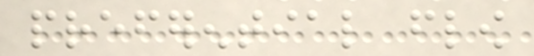preferential flow
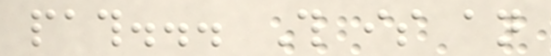path... This is an
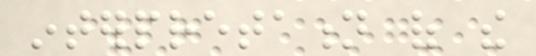interpretation of the
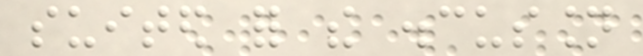suited for the discussion
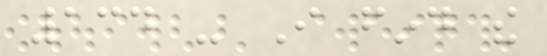134 - I find the
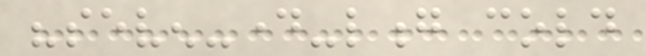"seven-day-long cold
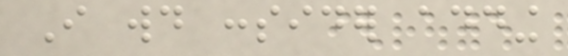I would consider adding
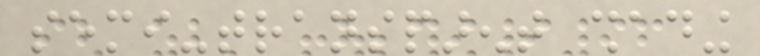semi-transparent shading
